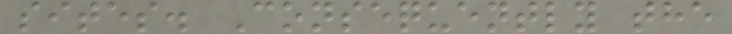sites. Consequently the
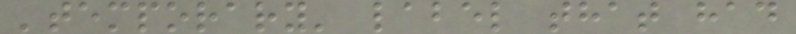'temporary' label that had
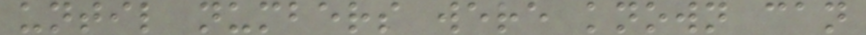until numbers were known can
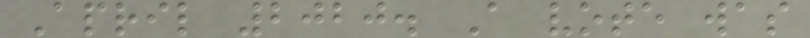April 2020. A vote was
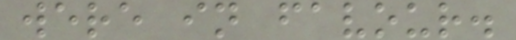were in favour.
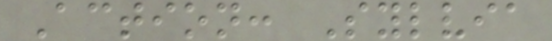Action: Sylvia
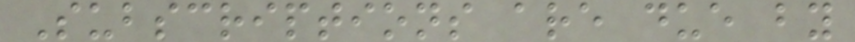Subscriptions are due by
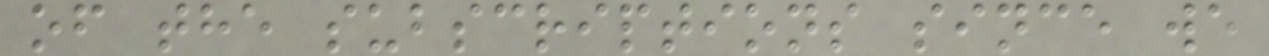of the subscriptions since we
